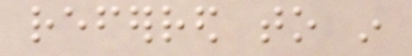referred to in
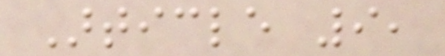Article 9,
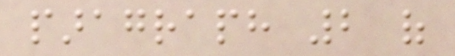paragraph 2 of
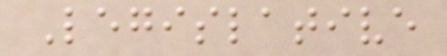Legislative
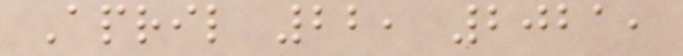April 22, 2021,
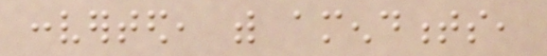converted, with amendments,
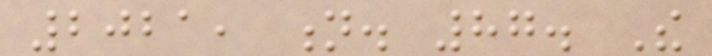2021, n. 87. The
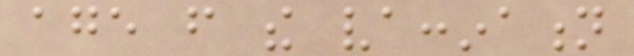age from the vaccination
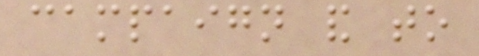campaign and to
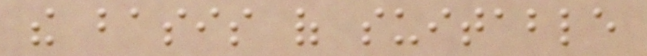the basis of suitable
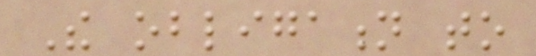The obligation to
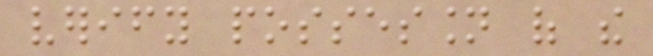verify possession of the
